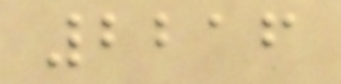2216
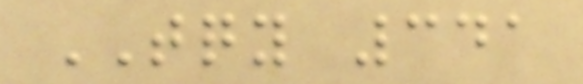TQY 341
